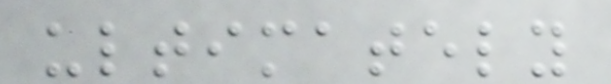ultimately
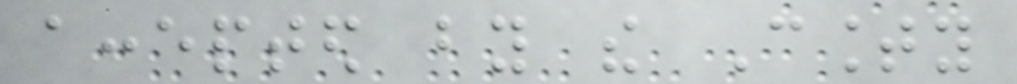accepted by the County
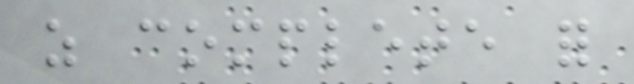as complete for
